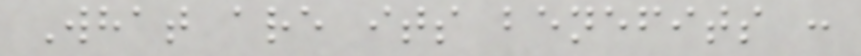What are its benefits :
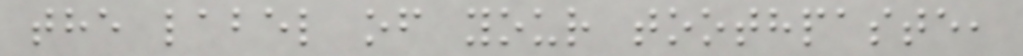the label of your toothpaste,
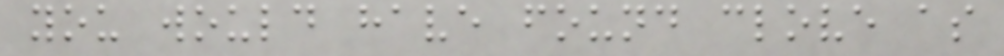you would have found clove as
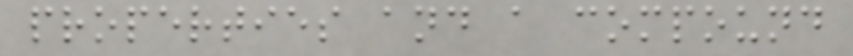properties and a compound
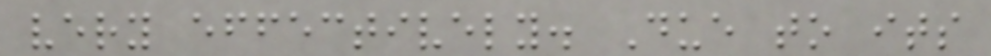very effectively. Due to its
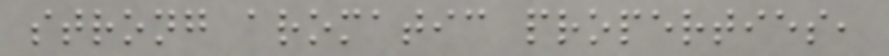strong aromatic properties,
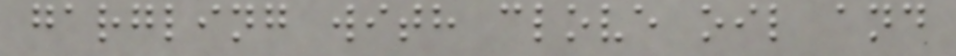gargling with clove oil and
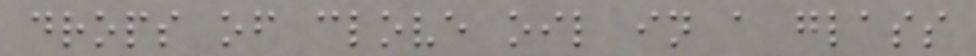drops of clove oil in a glass
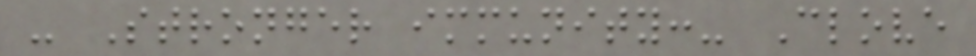- Stronger immunity:- Clove
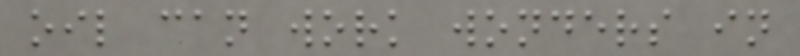oil can work wonders in
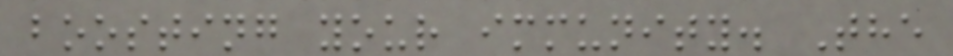boosting your immunity. The
